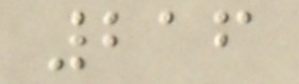216
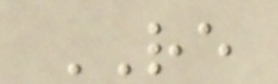RE
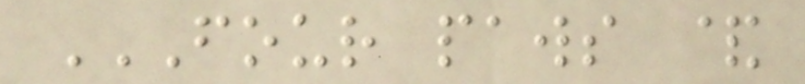FOUR PAWS &
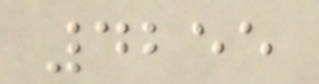4255
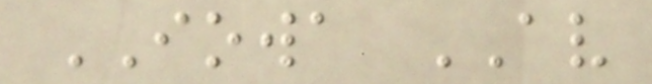IOWA AV
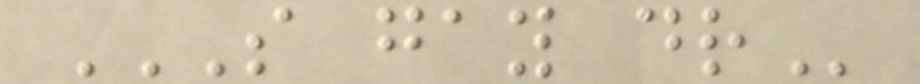S GAY DR
